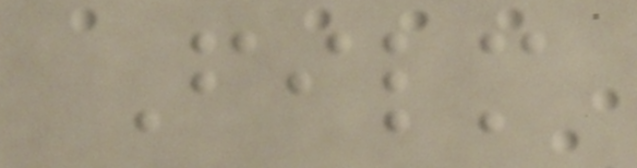Film
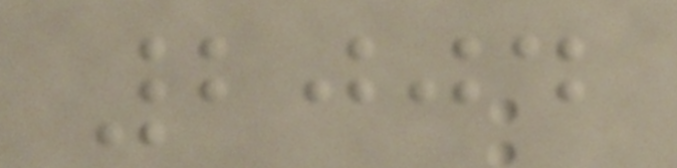2004
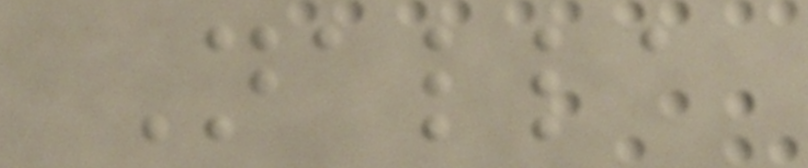Nalla
